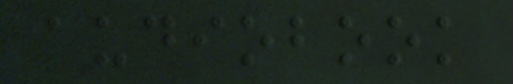audiobook
